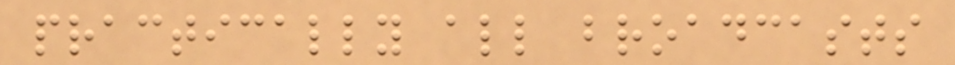practically all broadcasts
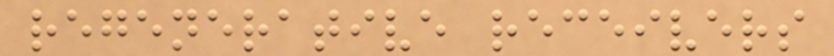regenerative receivers
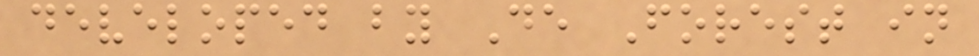developed by De Forest in
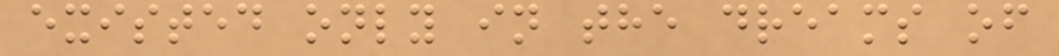existed only in the dreams of
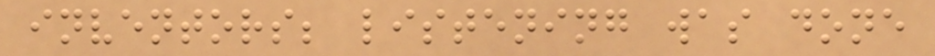inventors; listening was done
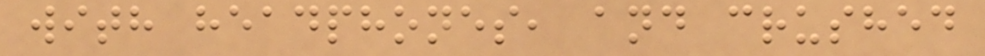with headphones, and crushed
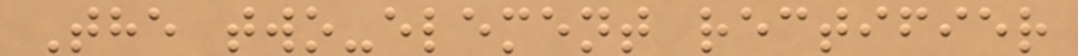The two-element rectifier
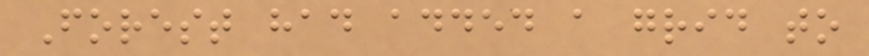Forest had added a grid to
